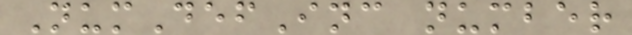NumDefInc number
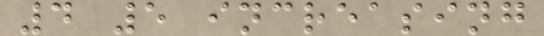4 5 increasing
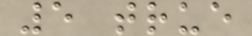5 true
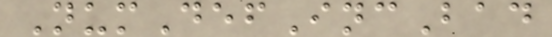NumDefIncBad
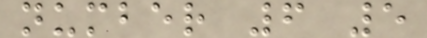number 6 5
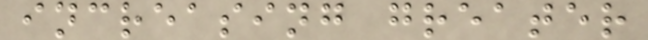increasing greater
